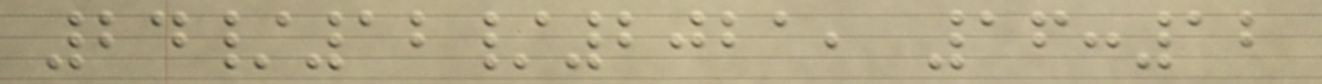24/12/2021, 16:12
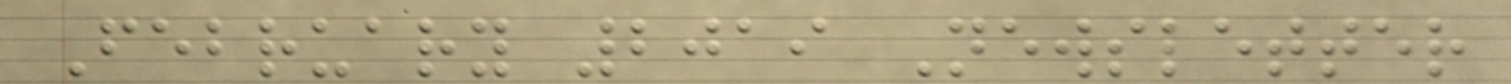February 2019 Newsletter
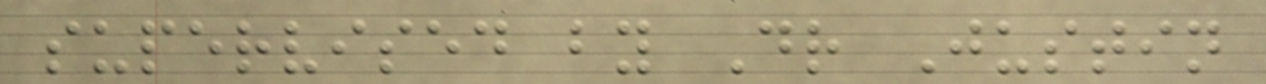supervised by Dr Justin
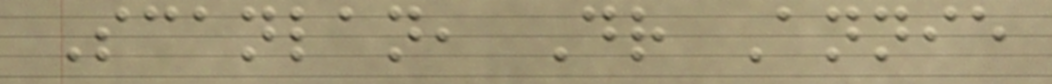Scanlan, Dr Annie
